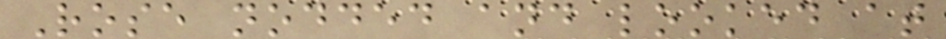Rose nodded and looked at
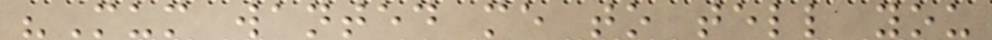"Mum wanted me to tell you
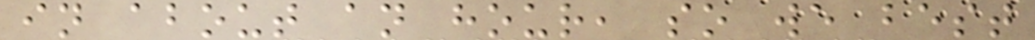in about an hour, so we best
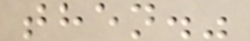then."
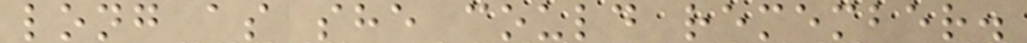long as she could remember.
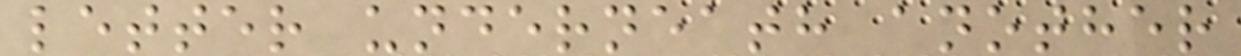letter underneath another
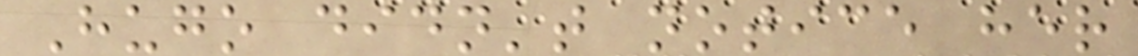Hugo didn't notice her
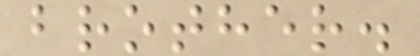brother.
